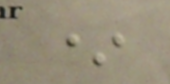*
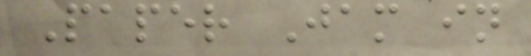Paper Jam in
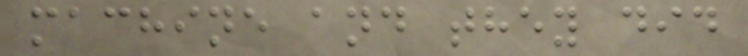machine and they did
